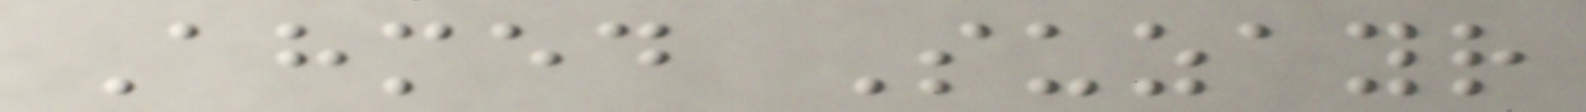Ahmed Suzayr
